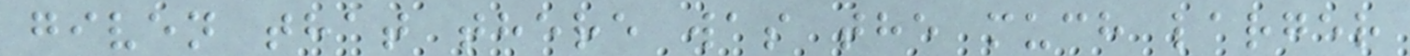given that there was the much larger
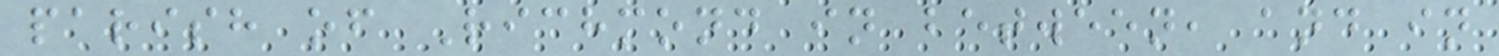parish of Richmond in between, and in
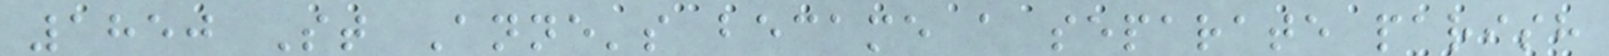1850 St Anne's became a separate parish
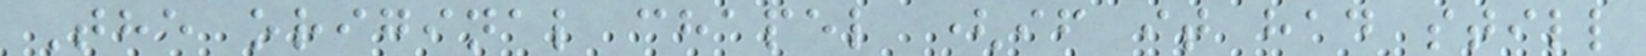The original chapel (if it had still
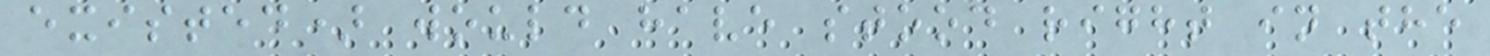existed) would have stood right in the
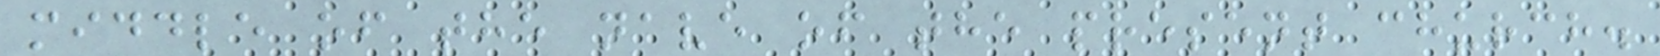middle of the nave of the present church.
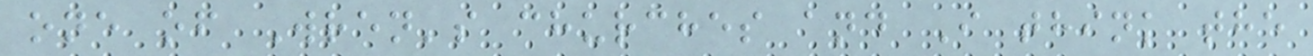one of Wren's churches and I think the
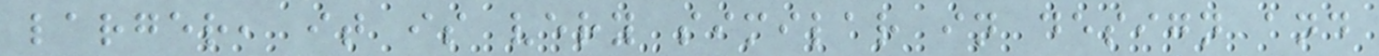larger, it is very similar in design and
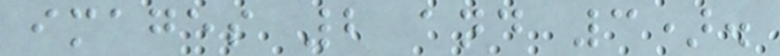images 2 and 3).
